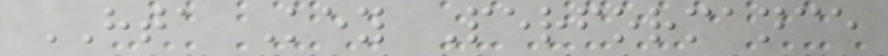HTA Key Performance
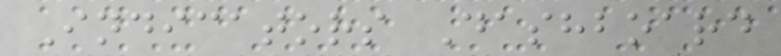Indicators Dashboard
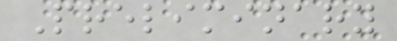Preliminary
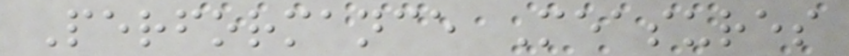Performance Measures
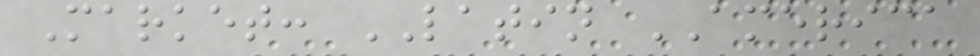Market: LATIN AMERICA
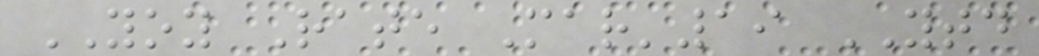YOY Rate Mar'19 YTD
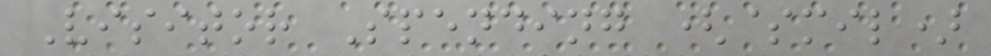Visitor Spending ($mil)
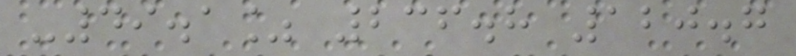-49.1% 236.8 120.7
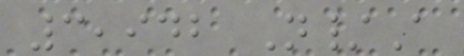3,942 N/A
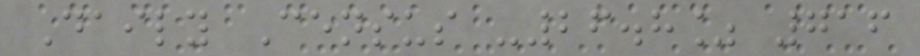Daily Census -26.8% 716
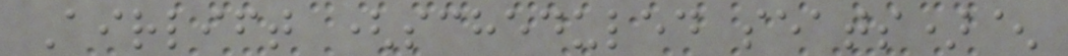Airlift (scheduled seats)^
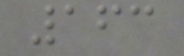163
